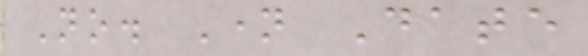No. Name Date
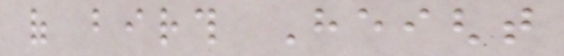of birth Height
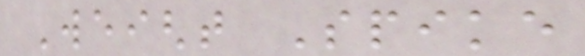Weight Spike
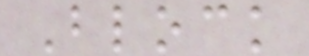Block
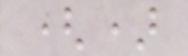()
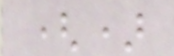()
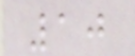10
